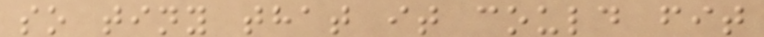so tiny that it could fit
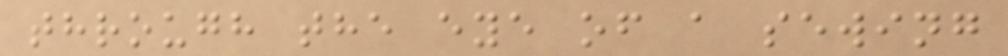through the eye of a sewing
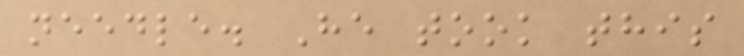needle. He took this
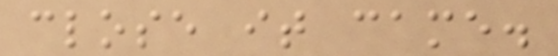close it came.
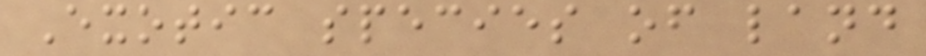Exotic species of land
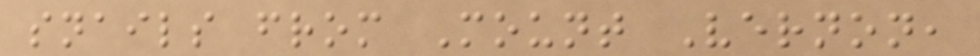snails from Mount Vernon,
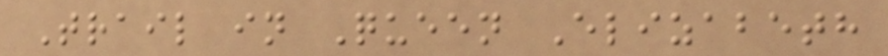Trail in Queen Elizabeth
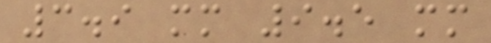3.9 mm 9.5 mm
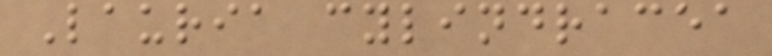Lauria cylindracea
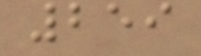259
